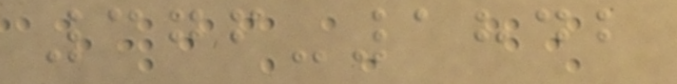376-1842
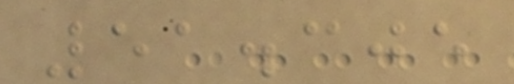51.305
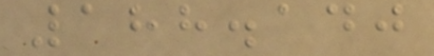188.140
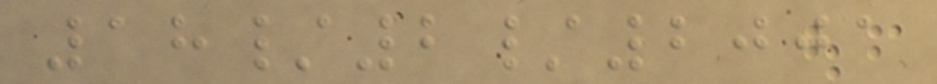18/2/2001
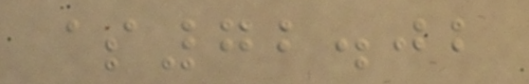$72.02
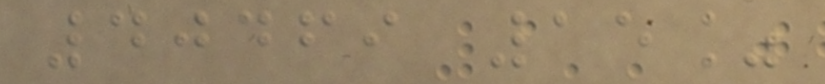40469 15%
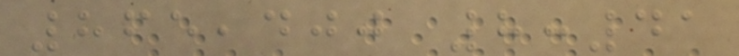865,400 8:41
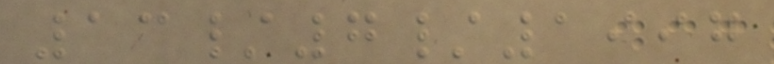13/7/1997
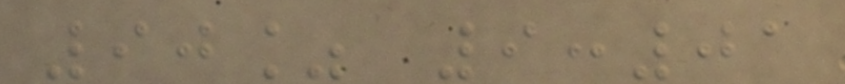90% 9:01
